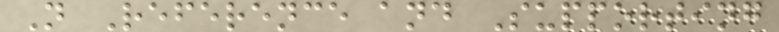N Reference and Supporting
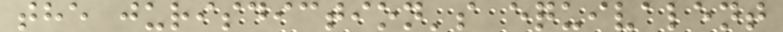the jurisdiction's equivalent
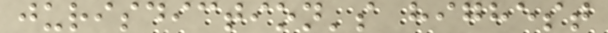jurisdiction's highest
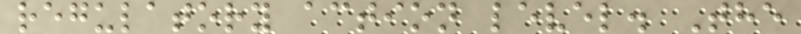regulatory action level. The
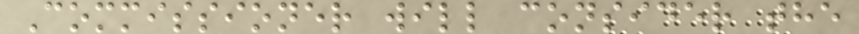Commissioner will consider the
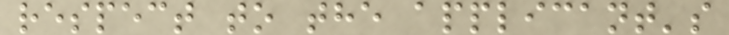respect to the applicant's
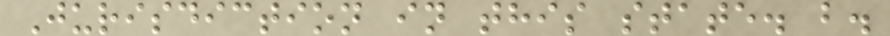Jurisdiction in this state. b.
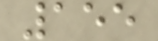155
